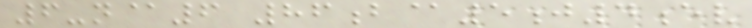6-n@6 86b@5j4ev
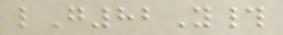lG82Y#
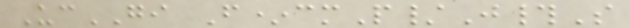UcGI F*cmP/J#S
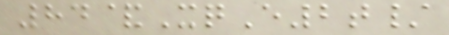84&XqE2t/
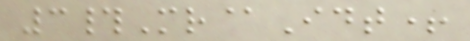3#Mr@Idt+
